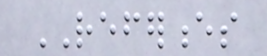REFERENCES
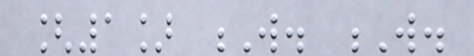[1] W. W.
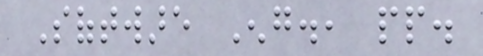Software Eng., pp.
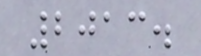2013.
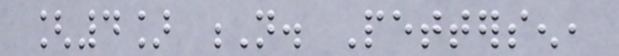[4] N. Pettersen,
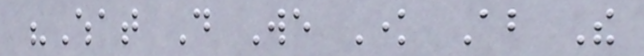"What Do We Know About The
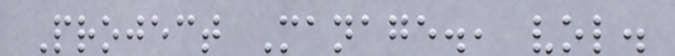Project Manage., vol.
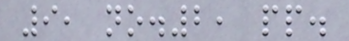9, no.2, pp.
